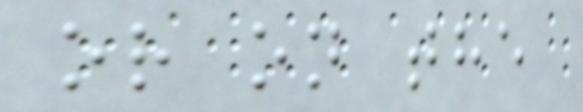or on the
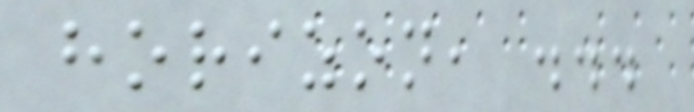horizon, ...
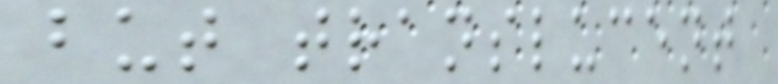but translucent
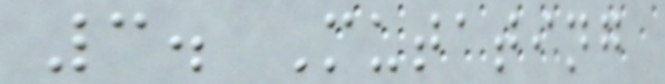3. Mutating
